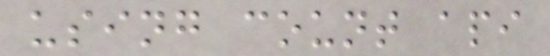using count api
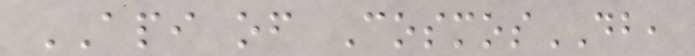API of CosmosDB,
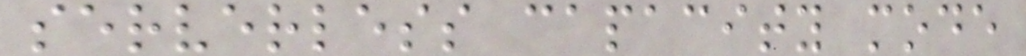serverless capacity mode
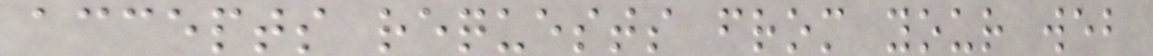accepts requests from your web
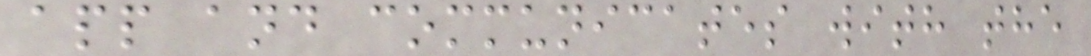app and communicates with the
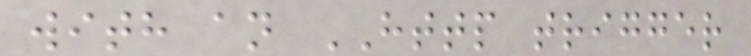with an HTTP trigger
